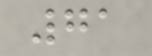71
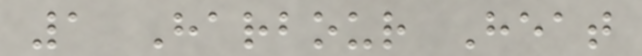1 Harbour Heat
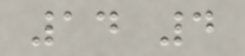14 4
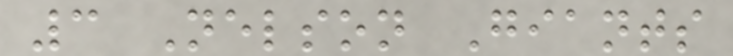3 Nelson Giants
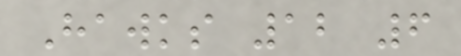Hawks 12 6
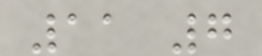11 7
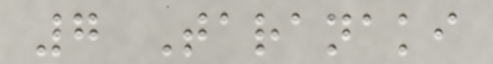7 Taranaki
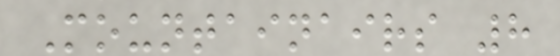Mountainairs 8
